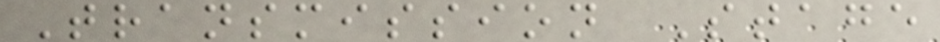Transmission Stage
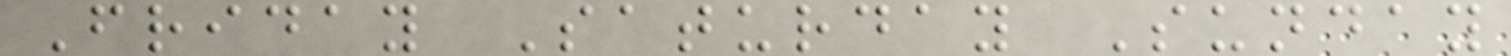Friday Saturday Sunday
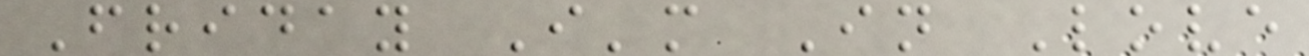Friday I'm In Love
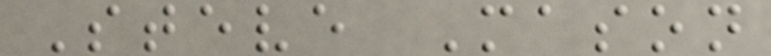Steve Mason
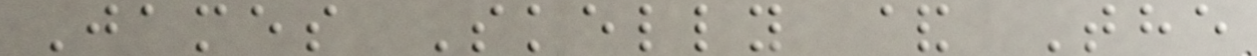James Skelly & The
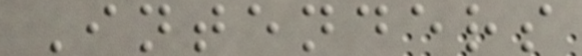Intenders
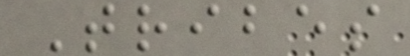Tribes
